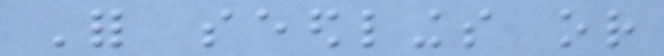For seedlings or
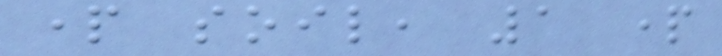part soil, 1 part
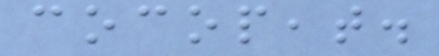cocopeat.
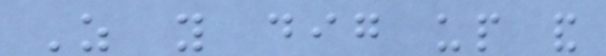As you dig up and
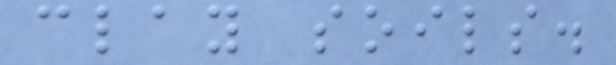clay soils.
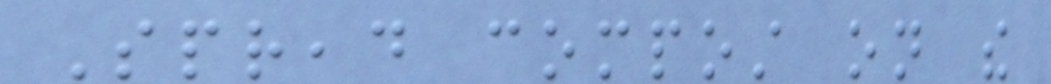Spread compost on the
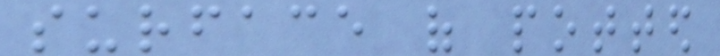surface of potted
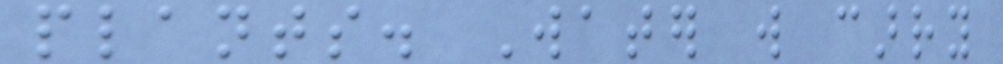plants. Water will carry
